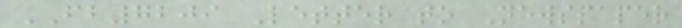FB7209 Letter to Newspaper
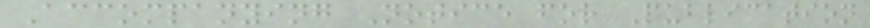Accompanying Notice for Publication
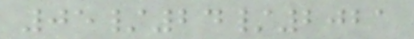05/24/2021
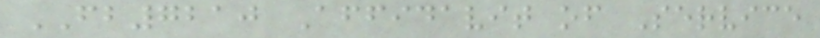FB7210 Affidavit of Service
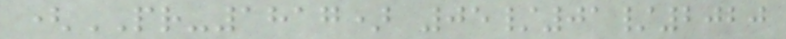(PR-1817) 05/01/2020
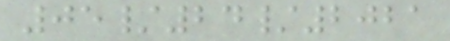05/24/2021
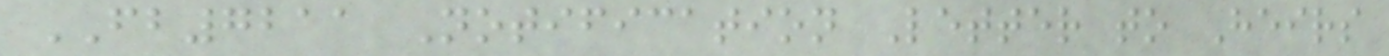FB7211 Notification Letter to Heirs
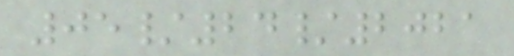05/24/2021
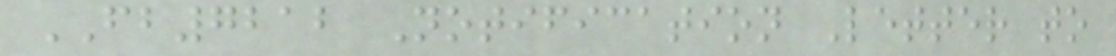FB7212 Notification Letter to
